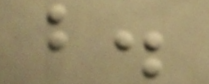b.
